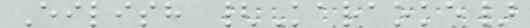Eilish {Karaoke}
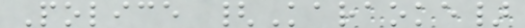Police {Karaoke}
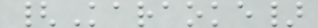{Karaoke}
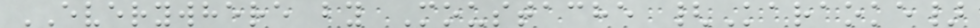EVERYWHERE by Moustache {Karaoke}
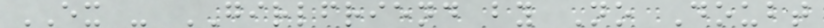EX - GIRLFRIEND by No Doubt
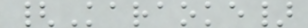{Karaoke}
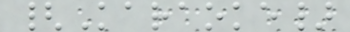{Karaoke}
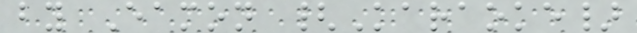by Eamon {Karaoke}
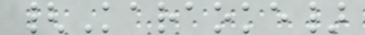{Karaoke}
